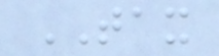TAX
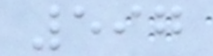597
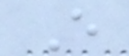E
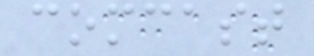comcast
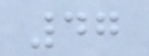47
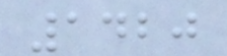1420
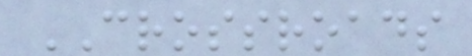CROSSROADS
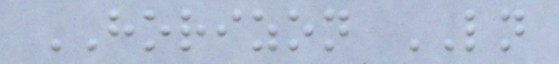HORIZON LN
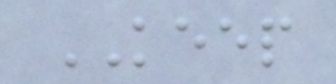KEEP
